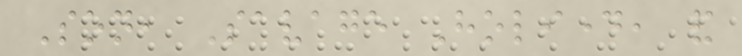Son, Savage Holiday, and
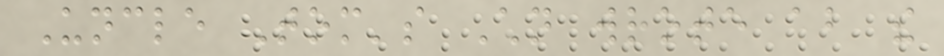Uncle Tom's Children wrote about the
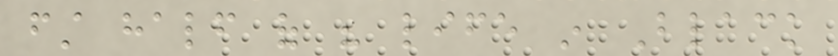first half of his life in Black
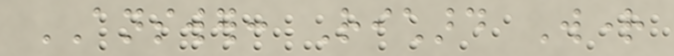ANSWER: Richard Wright
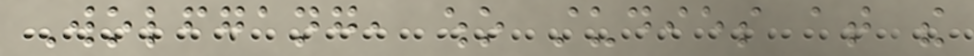Wolfgang, who studies at the
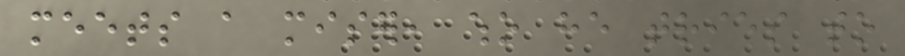meets a miser, who he tries to
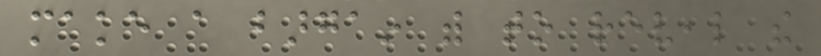make a bargain with to reveal the
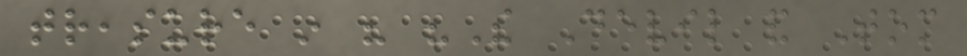treasure in his "The Devil and Tom
